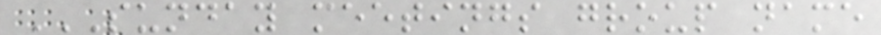SUNDAY MEETINGS GROUP NAME
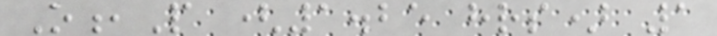O,P (1.25 hrs) 1
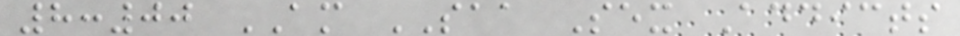8:00 AM SAA Sex Addicts
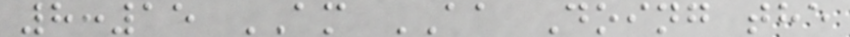8:15 AM AA Doing the
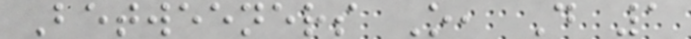Betweeners O, D 1
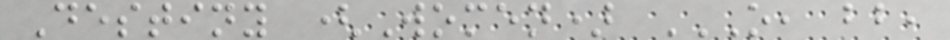Destiny (Women) O, BB,
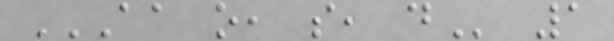AA O, S, D 1
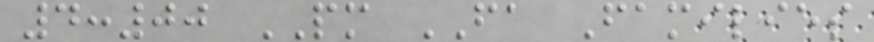4:00 PM FA Families
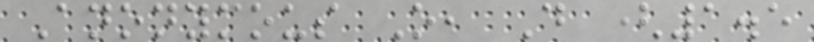Anonymous O, D (1.5
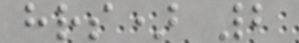hrs) 2
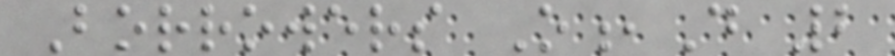Borrowers O,D 2
